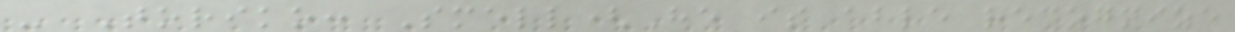- Toriko: Smell(He is able recognize
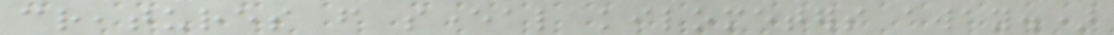creatures from several kilometers away.)
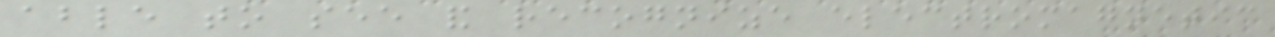able to see and recognize electromagnetic
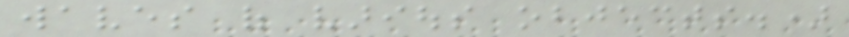waves of various objects.)
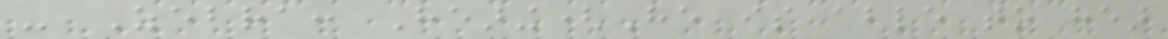- Zebra: Hearing(He is able to hear
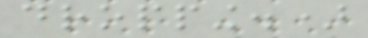dropping.)
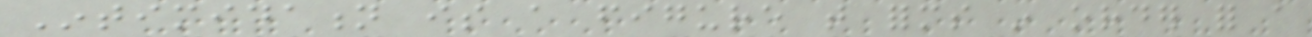Intimidation is a figure that forms in order for a
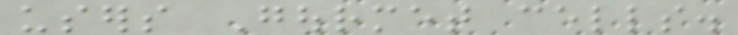users Gourmet cells.
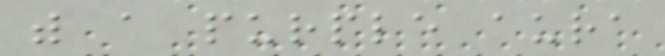with a purple aura
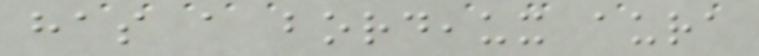has a bordeaux aura
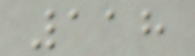118
